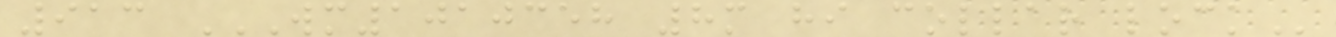913 WM1010358 8M HI COLLAR LOCK
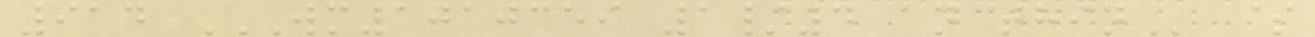914 WM1010359 1/4 AN THIN $
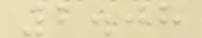2.08
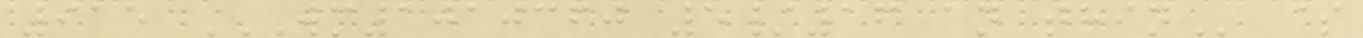915 WM1010360 5/16 AN THIN $
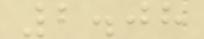2.08
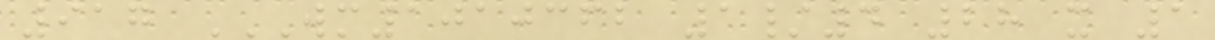917 WM1010362 1/4 28 X 1
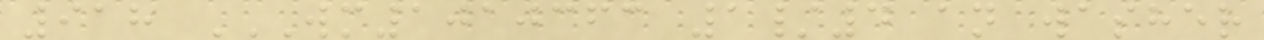918 WM1010363 1/4 AN WASHER
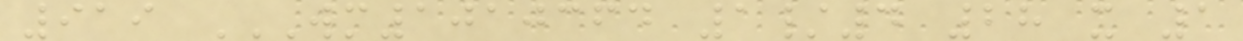919 WM1010364 1/4 28 X 1
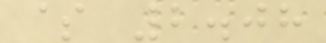$ 2.08
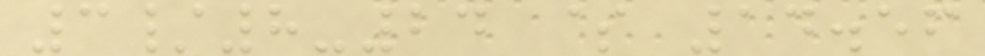3/8-24 $ 14.56
